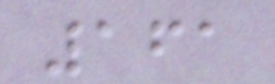161
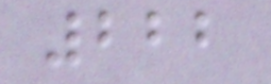222
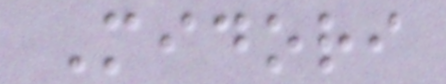Midori
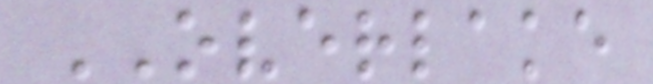OVERLAKE
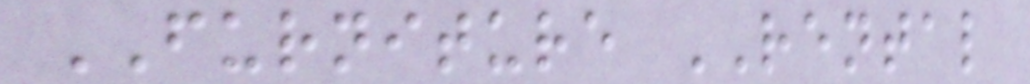FURNITURE RENTAL
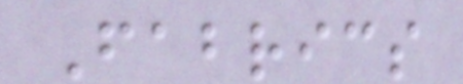Fabrics
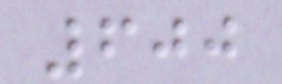600
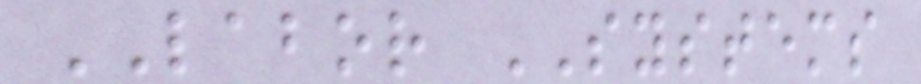LABOR SYSTEMS
